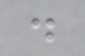.
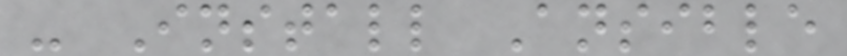- Install Ansible
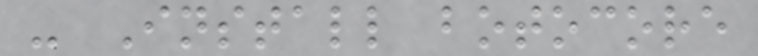- Install botocore
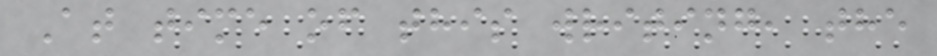At time of this writing, the
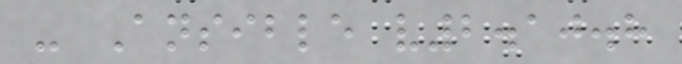- Ansible v2.10.8
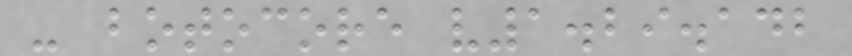- botocore v1.29.142
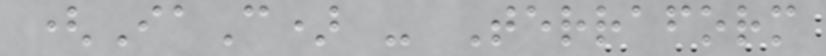(IaC) - Terraform
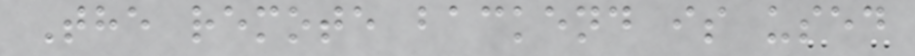The remote backend is used
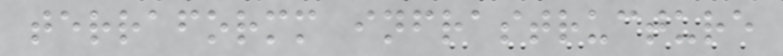terraformm infrastructure
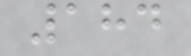184
